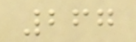267
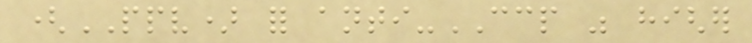(PPV) for anti-CCP was higher
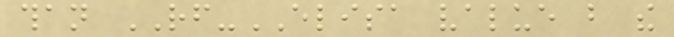than RF-ELISA value but the
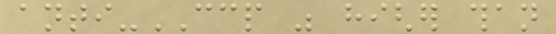anti-CCP was higher than
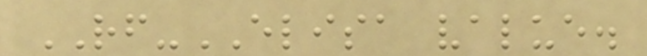RF-ELISA value.
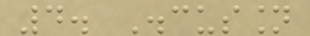4. Discussion
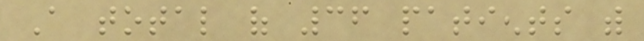A total of 36 patients with
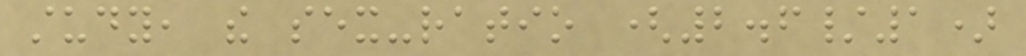study, the sex-ratio (2.6/1)
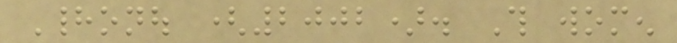Hadonou (2002). This women
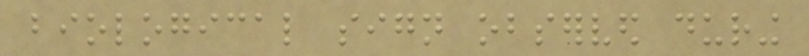biological sign observed during
